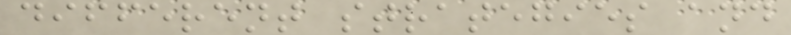different strategies and
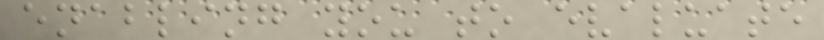enabling you to evaluate
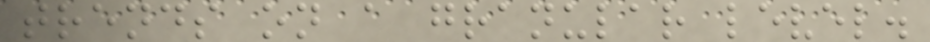trends on a granular level.
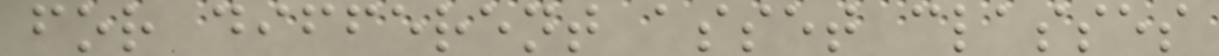for different asset classes
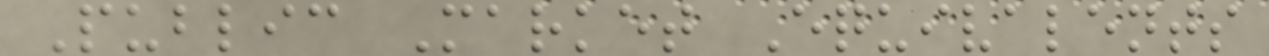Public Market Equivalents
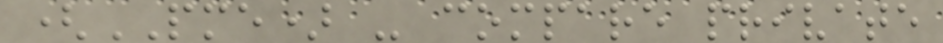(PME) - compare private
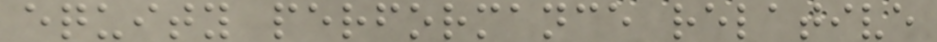equity performance relative
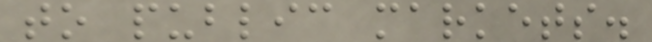to public markets.
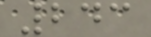243
